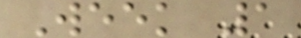Week 1
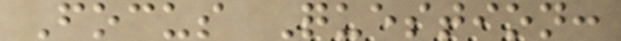Focus Question:
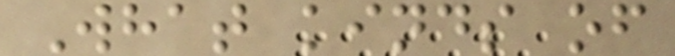What kinds of
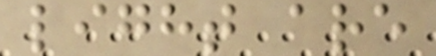light are
